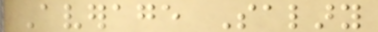Average Salary
